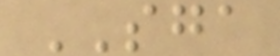SGA
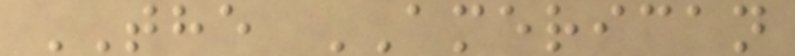THE AMERICAN
